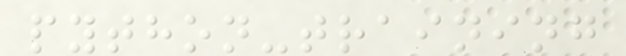python-training
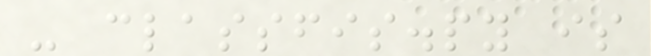- classfis.py is
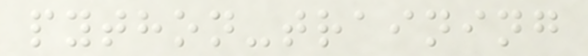python-training
